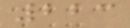223
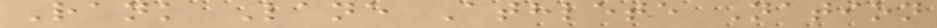Rank Lane Athlete Nation
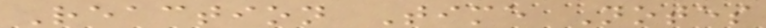Reaction Time Notes
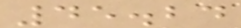45.24
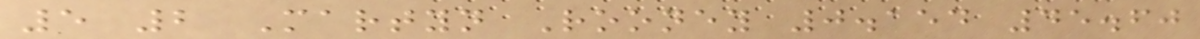5 2 Martyn Rooney 0.154 45.60
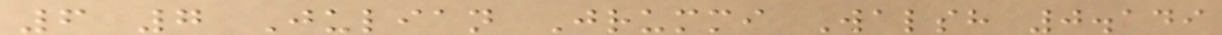6 7 Julian Jrummi Walsh 0.149
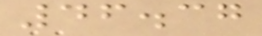46.37
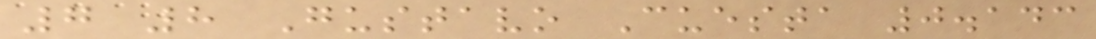7 8 Gustavo Cuesta 0.143
